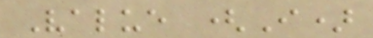Value (I)
